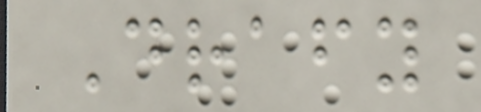Drafy
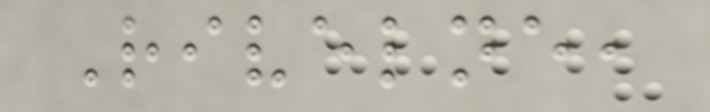Rivelne,
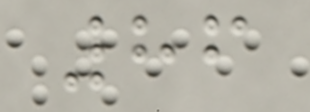86
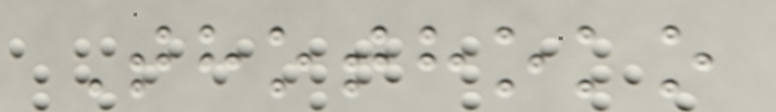Thothoko
